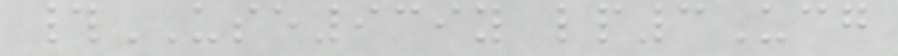#USE939y lp3Ucg
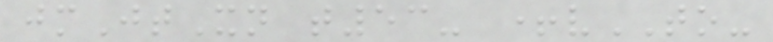jmJtXn t53- +vTO-
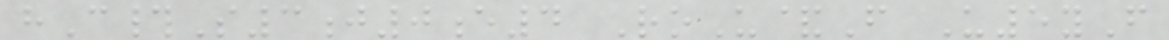hC#S3j0e4 RoU&F U5yF
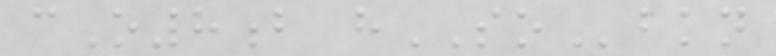cO8b hSObkn
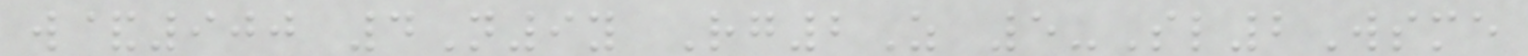w&900 4N9y Rg2Z 5-Sl2Wsme
